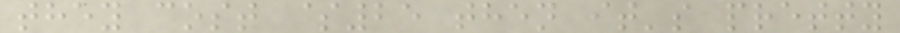they cost $25 then it's pretty
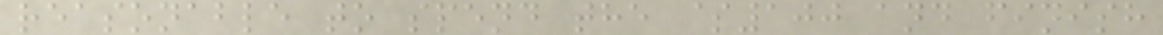reasonable to spend the $100 and finish
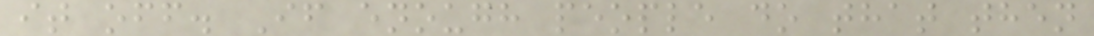it off. If enough people do that then
